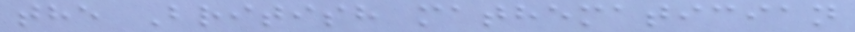the British mathematician
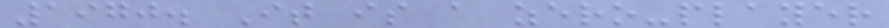1970. It is a zero-player
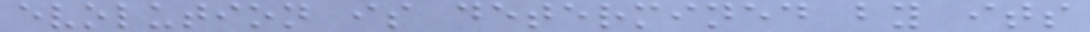evolution is determined by its
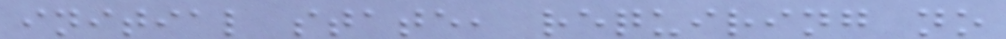initial state, requiring no
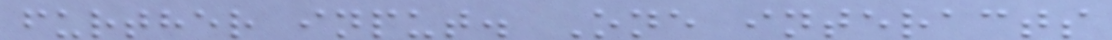further input. One interacts
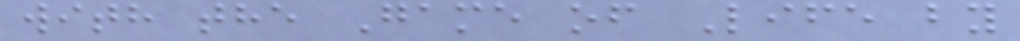with the Game of Life by
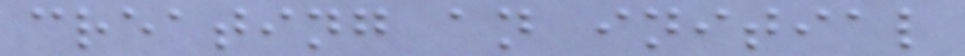creating an initial
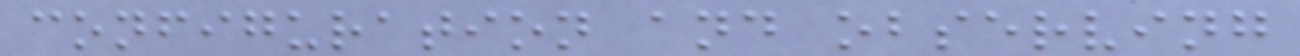configuration and observing
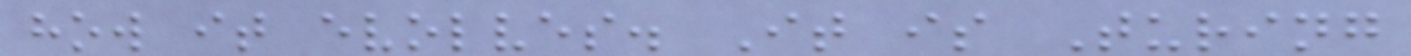how it evolves. It is Turing
